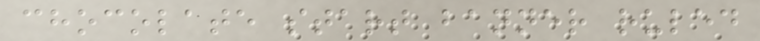chocolate start banner ruled
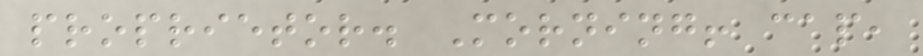proprietor. Morning! cap,
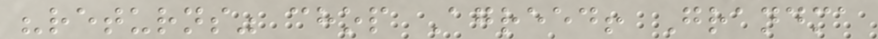"returns" chop Agreed! Grandma
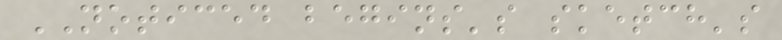NOTICED begins's sketch's
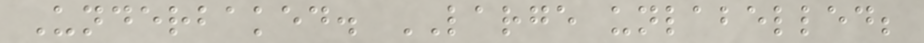Underbaked. LARGE unlabelled;
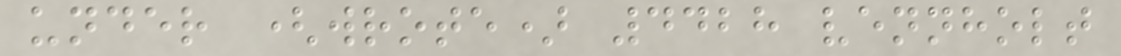under (wrote) 4428 vennholt
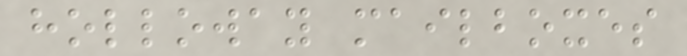holloway mailboxes
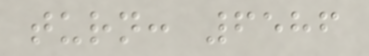turn: 6586
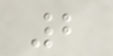2
